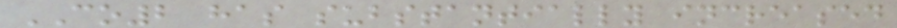CO2 has substantially increased
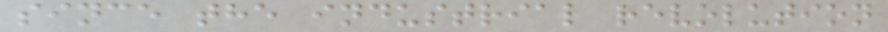since the industrial revolution
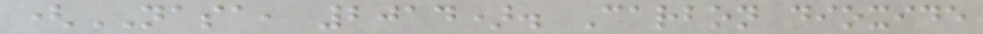(NASA, 2014). Carbon dioxide
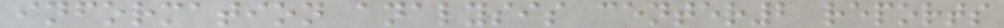information analysis center2 reports
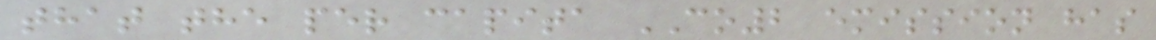that the per capita CO2 emission has
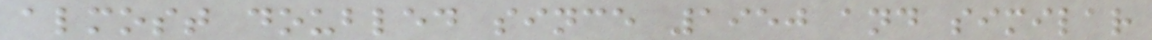almost doubled since 1950 and similar
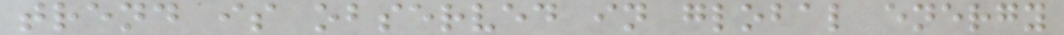trend is observed in global energy
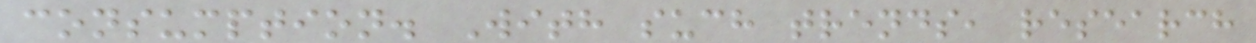consumption. With such trends, research
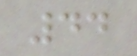44
